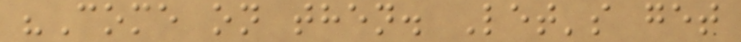"Come on then. Let's get
